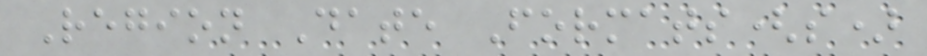Region Date Formats(s)
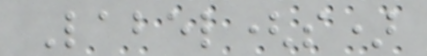Label(s)
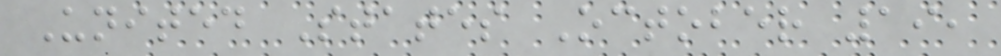United States October 19,
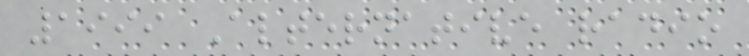1999 Alternative radio
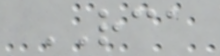RCA
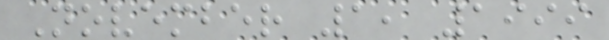November 1, 1999
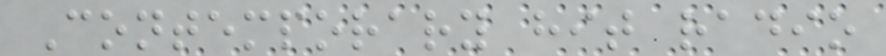Contemporary hit radio
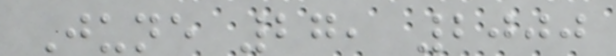June 27, 2000
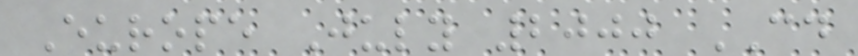Europe July 2000 CD
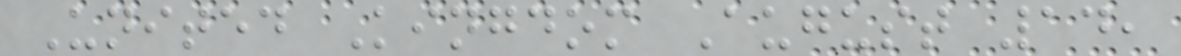United Kingdom August 14,
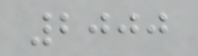2000
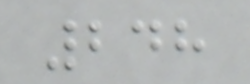248
